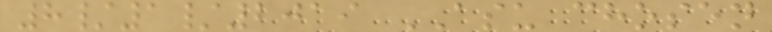8/1/2019 ASU chosen
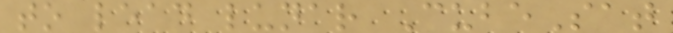to lead lunar CubeSat
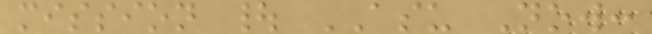mission | ASU Now:
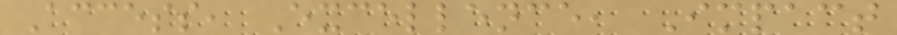Access, Excellence, Impact
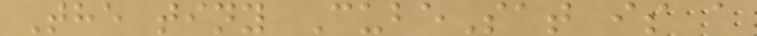The tiny CubeSat is a
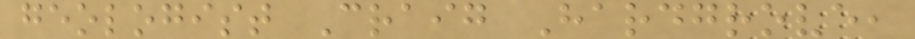geologist Craig Hardgrove,
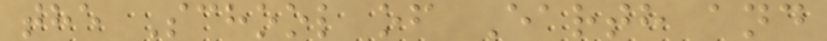the School of Earth and
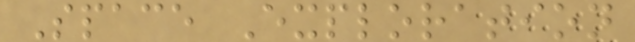Space Exploration
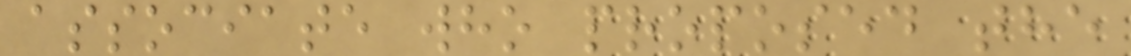associate who proposed the
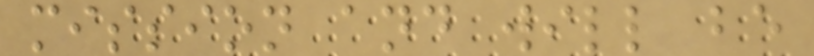mission and will be
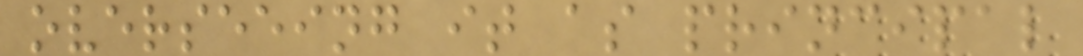overseeing it as principal
